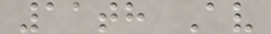11th Av
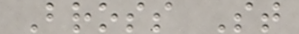Bross St
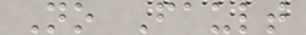No Fault
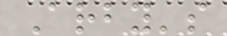Arby's
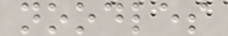noodles
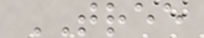TREE
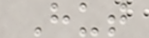Hut
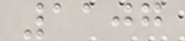1107
